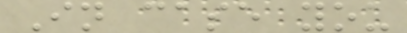In case you
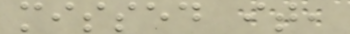missed it,
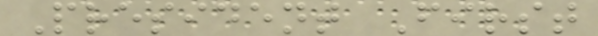President First
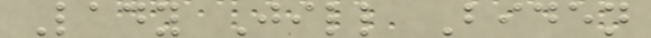Lady Jill Biden
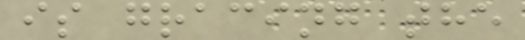is gracing the
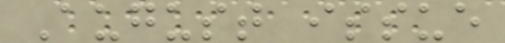August issue
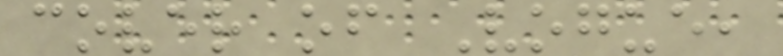cover of Vogue,
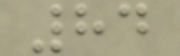84
